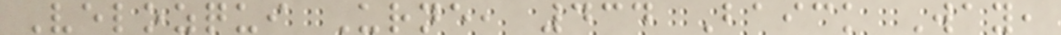Velozqui Urne, 434 Baick Way,
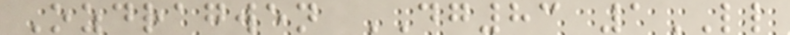Ozdragwen DG83 1LL
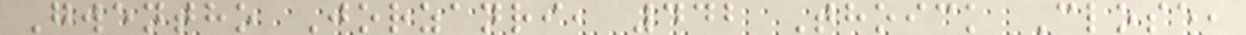Gwentho Jorzanri, 442 Thoick Close,
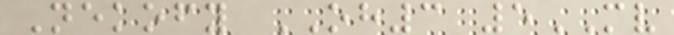Nekofy OH3 5MV
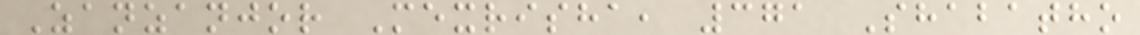Zanzanjor Mexrisha, 371 Shabatho
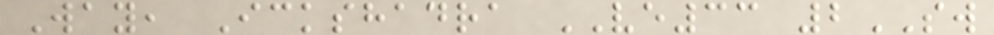Way, Ickshadra VE33 2SW
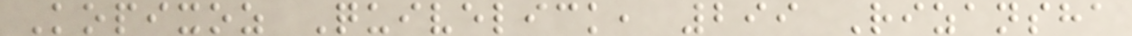Kopixoz Quivelick, 299 Rizansha
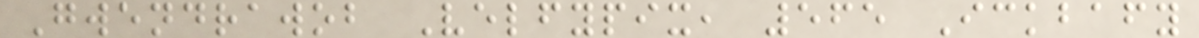Gwendrawob Velfypix, 565 Ickbafy
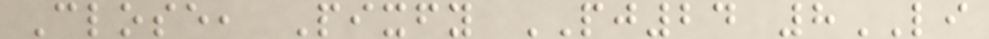Close, Pixfy PJ24 8LI
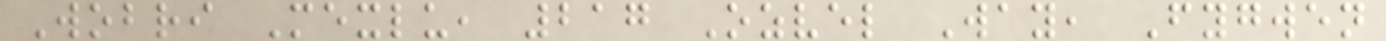Wobri Mexlu, 217 Ozvel Way, Fygwen
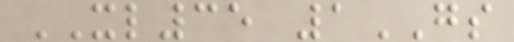XL35 1GS
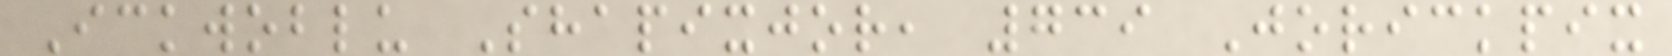Ickwoblu Shapixjor, 739 Jorickpix
